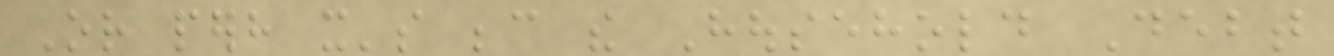Or perhaps it's because the Household Debt
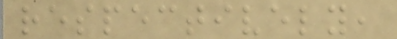respectively,
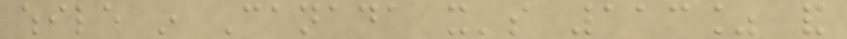while in Canada it's 113% and
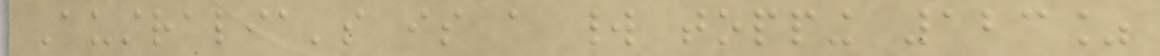Australia's is a world topping 123%
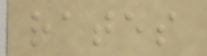rates
